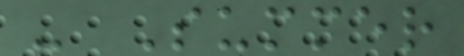- Summer
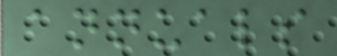annuals
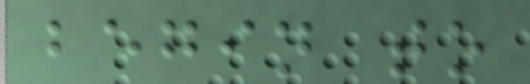begin to
